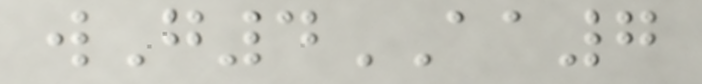wG4AA7
